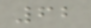62
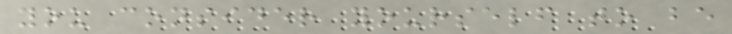you consider yourself to be
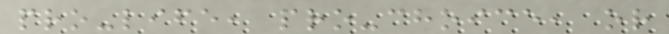pro-life, pro-choice, or
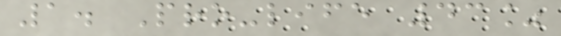1. Pro-life 43%
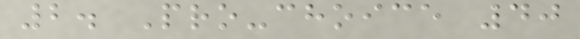2. Pro-choice 40
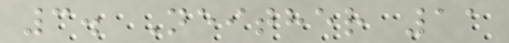3. Neither 11
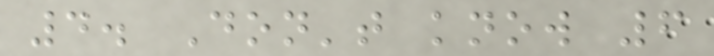4. Don't know 6
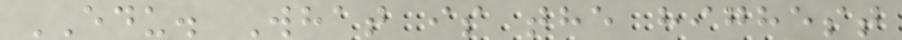EDU. What is the highest
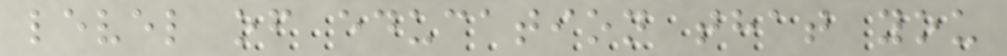level of education that you
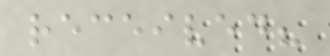received?
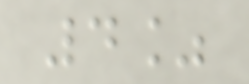4%
